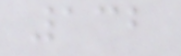132
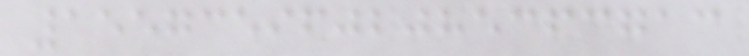1557359602085363713
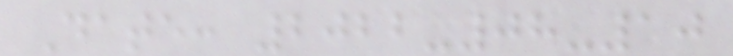Date: 2022-08-10
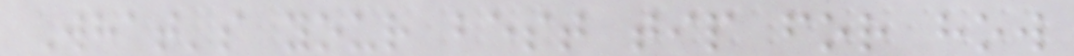What's your best tip for how
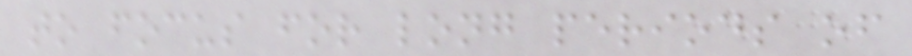to focus for long periods of
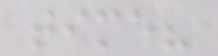time?
